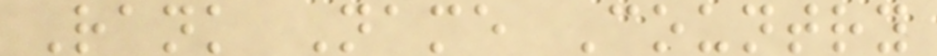Rank Name Country
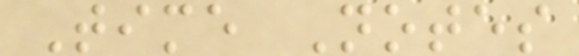Time Notes
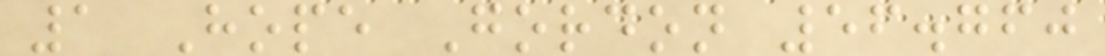1 Hope Gordon 56.760
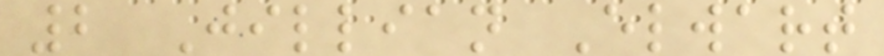2 Jillian Elwart
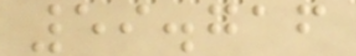59.716
